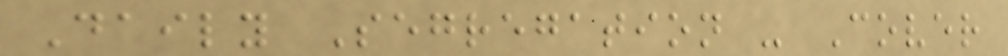Daily Segregation - Cover
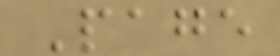Page
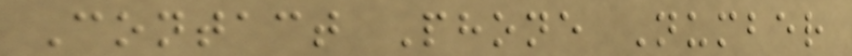Contact Phone Number
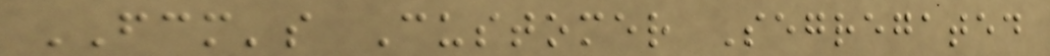FCM's Customer Segregated
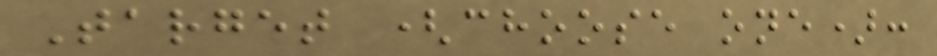Target (choose one):
